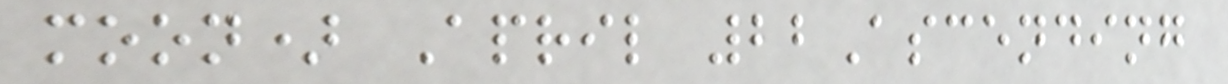moon) April 22Ascending
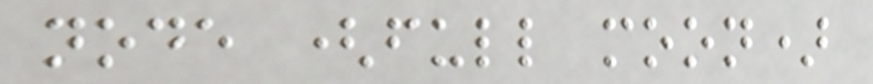node (full moon)
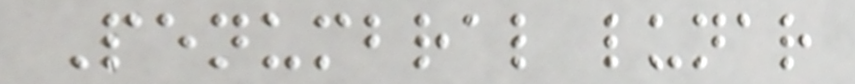Penumbral lunar
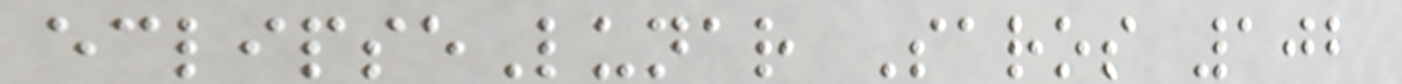eclipseLunar Saros 102
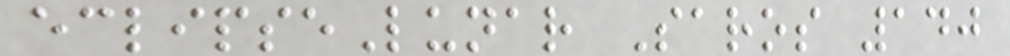eclipseLunar Saros 140
